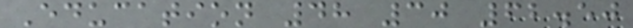Education 48 30 62.50
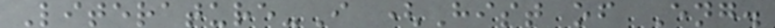Literature-I (Hist of Eng.
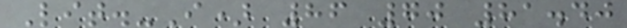Lit.-I) 86 70 81.40
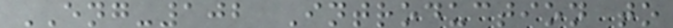ENG-102 Introduction to
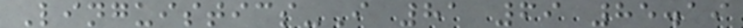Linguistics-I 81 69 85.19
